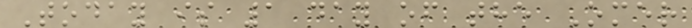Today is 1 day of the Omer
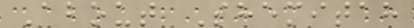About Shemitah
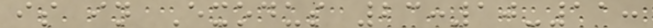is in Exodus 23:10-11:
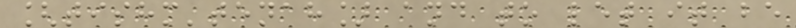[tishm'tenah] and to let it be
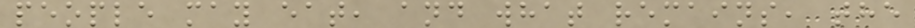people may eat, and what remains, the
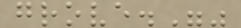grove.""
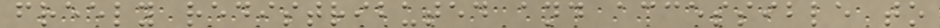freely redistributed and accessible to
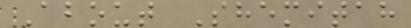About Shemitah
